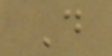D
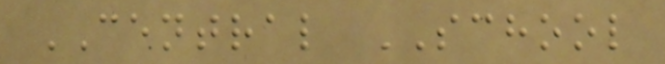CENTRAL SCHOOL
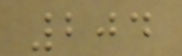204
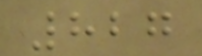827
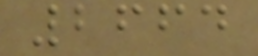2664
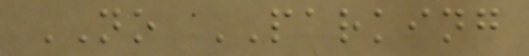NO PARKING
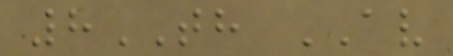8TH AV
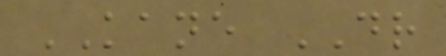KANE DR
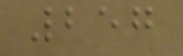257
